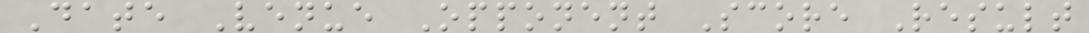Date Venue Opponent Score Result
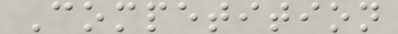Competition
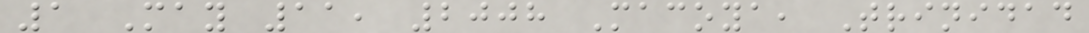1 May 11, 2008 Macoya, Trinidad
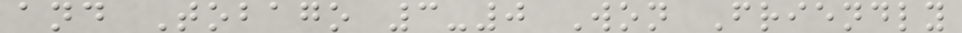and Tobago 3-0 Won Friendly
